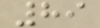89
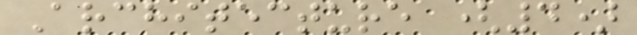Architecture (4)
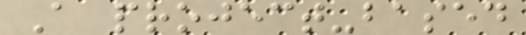A project-based
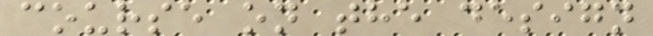course on the design
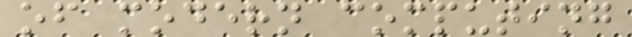of modern computing
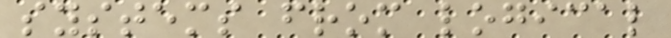systems from logical
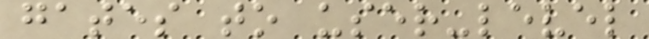gates to user-level
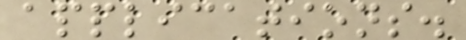applications.
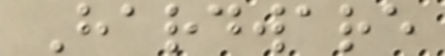Hardware
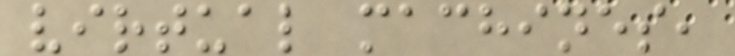virtual machines,
